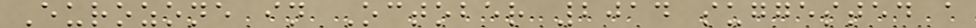Eurozone in October 2014 suggested a
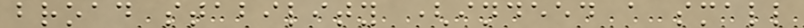broad stability (indeed a small
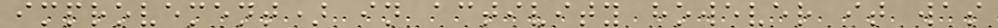improvement) in activity however it was
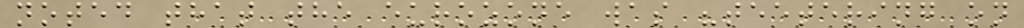noted that the eurozone was "teetering on
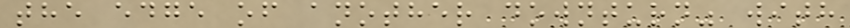the edge of another downturn" with
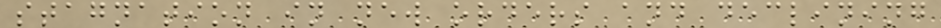stagnation in new orders and declining
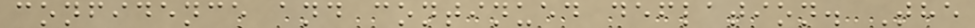confidence and continued deflation. The
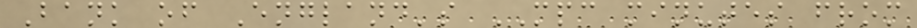Bank of England's MPC minutes from
